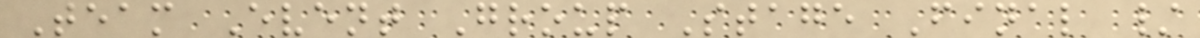Team Event Group Stage Final /
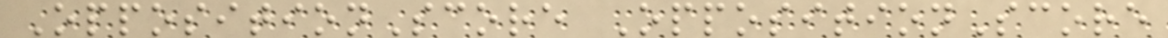OppositionScore OppositionScore
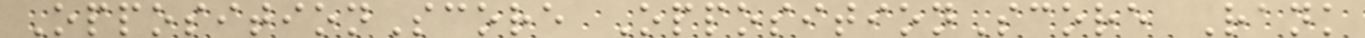OppositionScore OppositionScore Rank
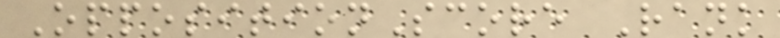OppositionScore Rank
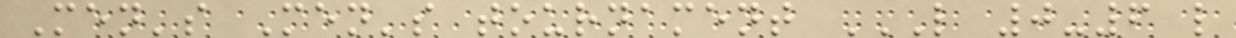Men's Men's tournament L 0-6 L
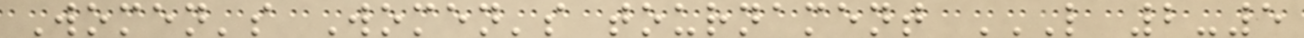Women's Women's tournament L 2-5
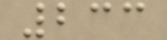233
